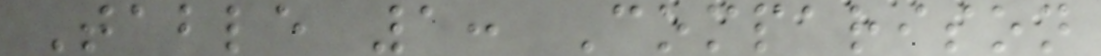Table 1: Comparison
